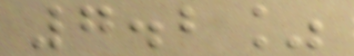7.2%
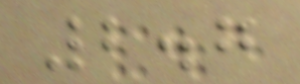2.7
